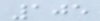105
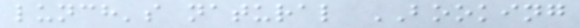lunch's natural BOOKING
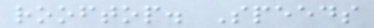rooftop. Speeds
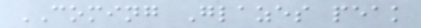COMING Glazes peak
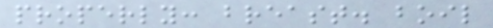properly: breast. boil
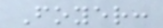Foyer:
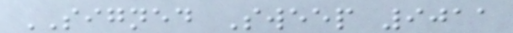SIGNED Sweep 9011
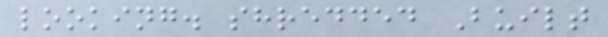looking. shredded Built
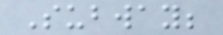Subway;
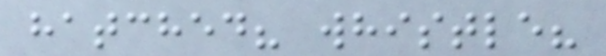hatched? whistle?
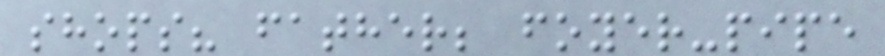shops? father; foyer-pipe
